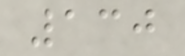130
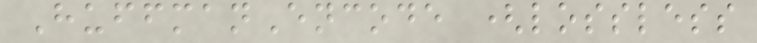HuffmanEncode (lossless
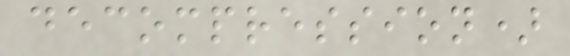decompression)
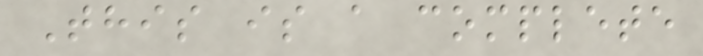This is a complete
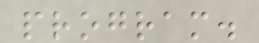program.
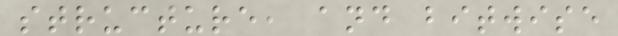structure, and bitwise
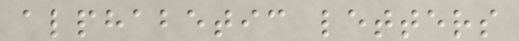alphabetic letters
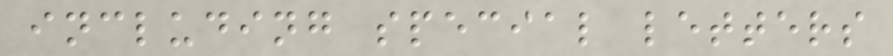including special letters
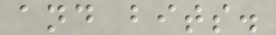and bits.
